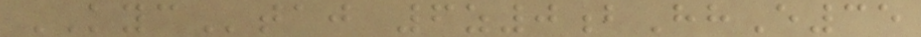KYCtaj 6z0bHhE35
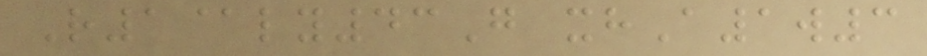R1@ly43G xhA1w3
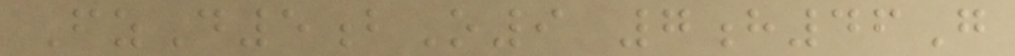FzD5bO9 7h46G
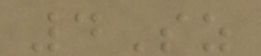4Sz
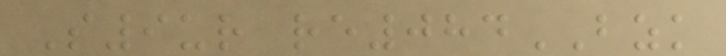S9ur re084BZK
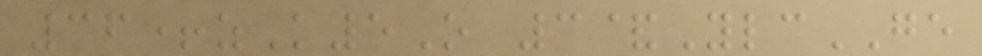36+zK5O 3&YlcGE
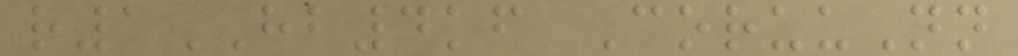r1HB4kf CoruuNn
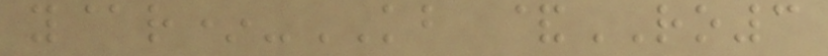y@r*-KB &RO3
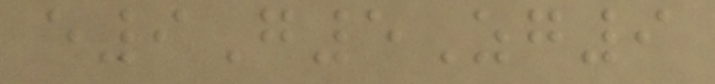e9G5Zg9
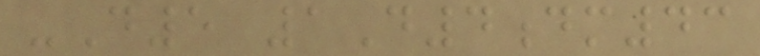-D5 1D4dm43
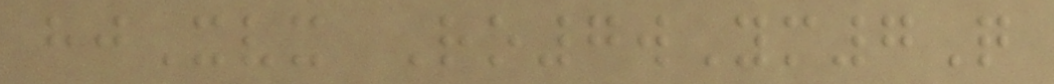hjXvx Ro7wYm7Q
